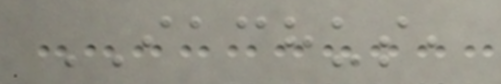IACHUS,
